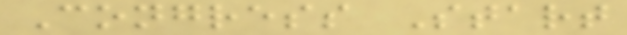Congress Start
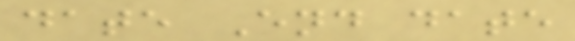date End date
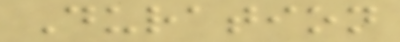Duration
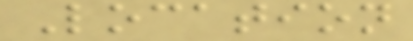Location
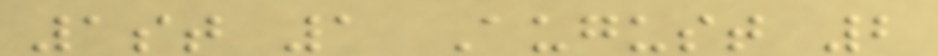1st 1 August 2
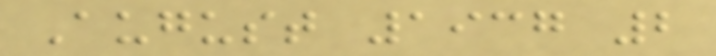August 1937 2
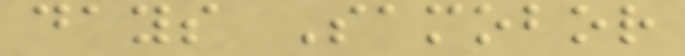days Samobor
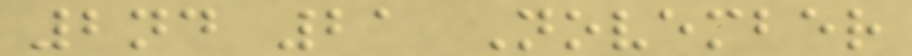2nd 21 November
